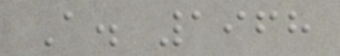A. 1968
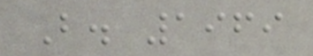B. 1969
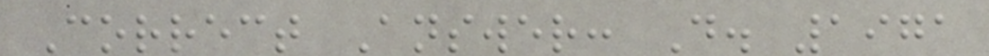Correct Answer: D. 1971
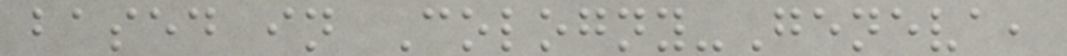based in Cologny-Geneva,
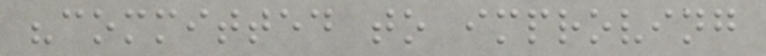"committed to improving
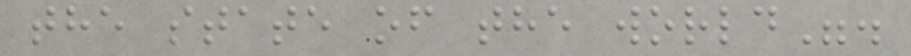the state of the world".
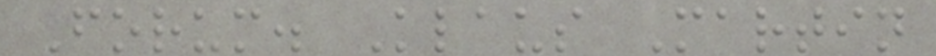Forum. Klaus Martin
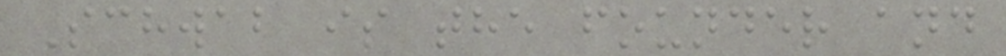Schwab is the founder and
